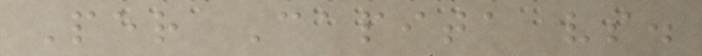Per Capita vs.
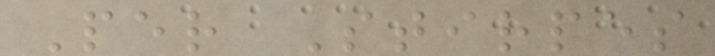Per Stirpes
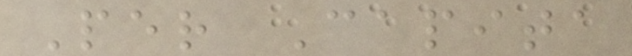Per Capita
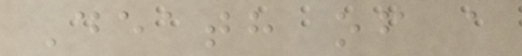Death of a
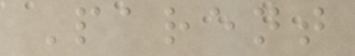Parent
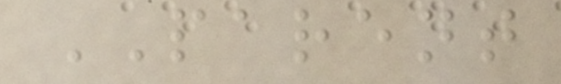PARENT
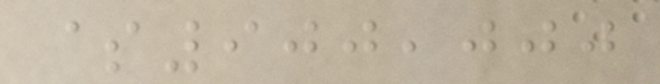$900,000
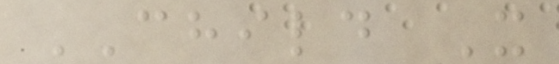CHILD X
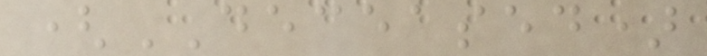(DECEASED)
